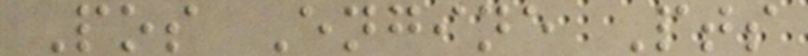Pos Engine Pts
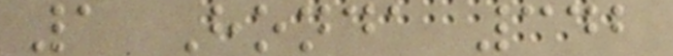1 Honda 342
